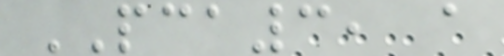PCA3, a
